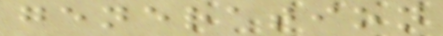generation
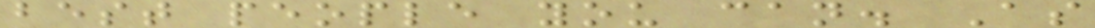best people you can. As
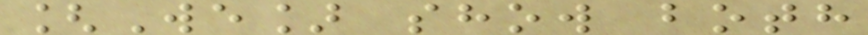[We] show both
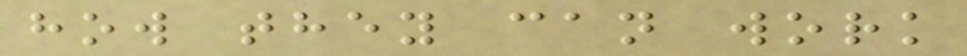how they can work
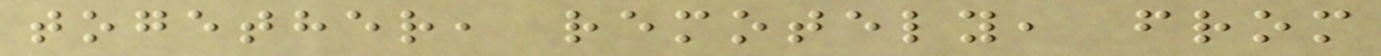together, remotely, from
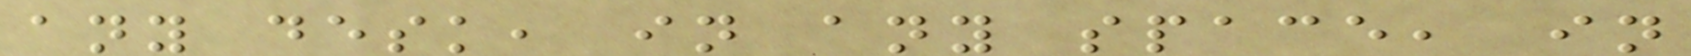any desk, in any space, in
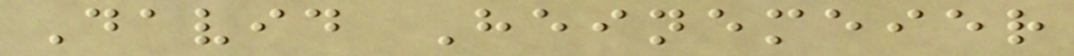David Heinemeier
